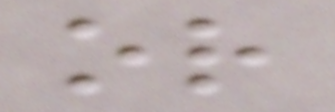or
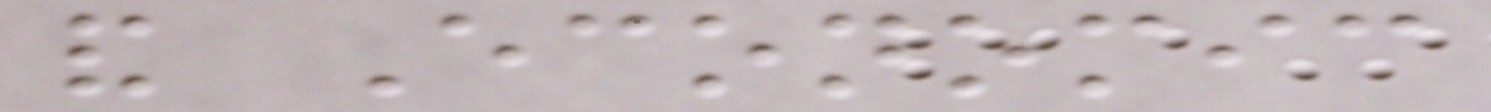and Economic
